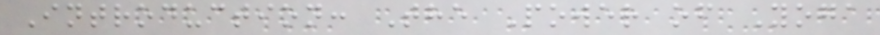Introduction: The Power of Yoga
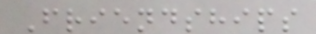Friendships
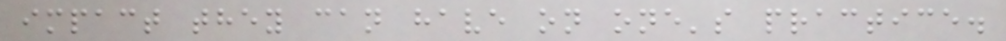impact they can have on one's practice.
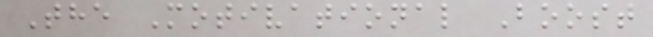The Motivational Boost
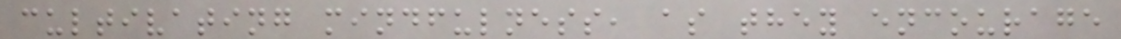cultivating mindfulness, as they encourage
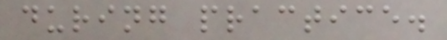during practice.
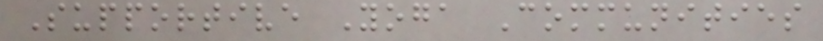Supportive Yoga Communities
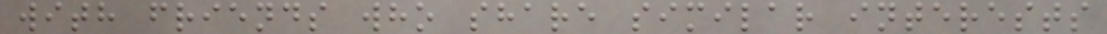with friends who share similar interests
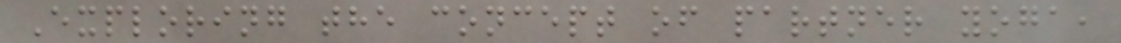Exploring the concept of partner yoga,
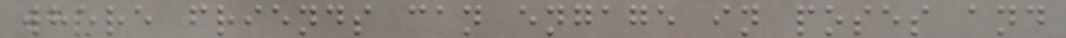where friends can engage in poses and
